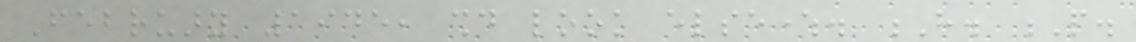February 1945, should look elsewhere. H. P.
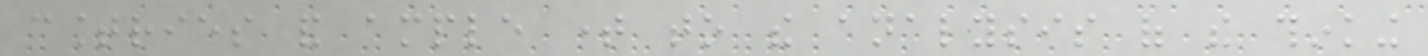countries and ample time to the analysis of the thinking
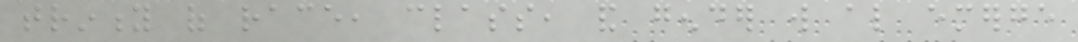trinity of race, class, and gender will also emerge
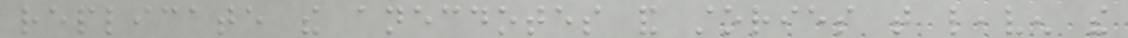replicate the anecdotes and stories that leaven the
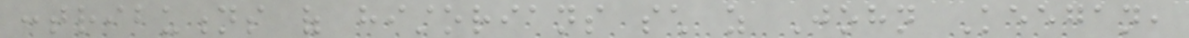contributions of historians such as John Keegan,
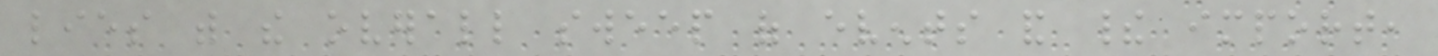lies with the overall sweep of events and their import,
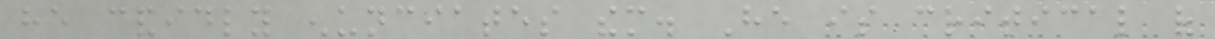he candidly enunciates them. He is critical of
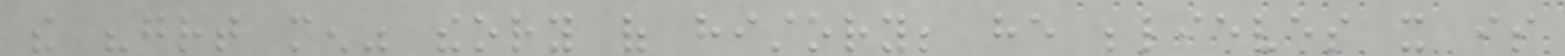the "great men" theory of history; he believes it is
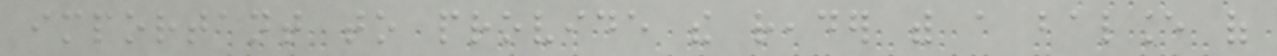important to provide the reader with a balance of
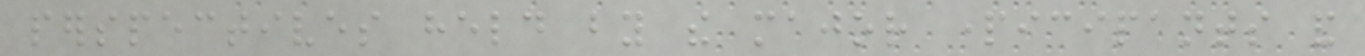perspectives held by the major participants and
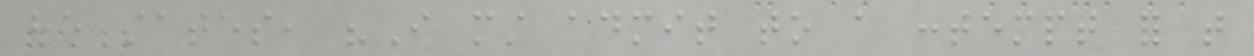he states, "I must admit to a contempt for that
